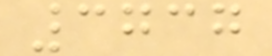3737
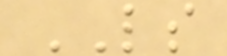LS
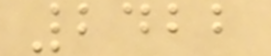2422
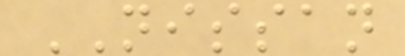NISSAN
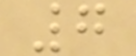7
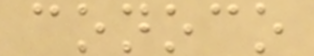conoco
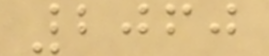2060
